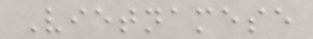Vietnamese
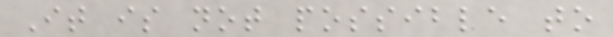It is not possible to
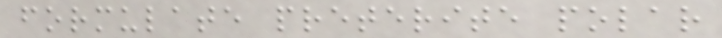formulate preterite polar
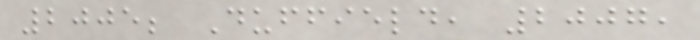2005; Duffield, 2007,
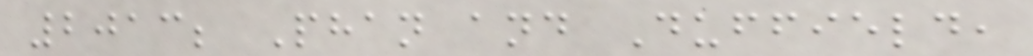2013; Phan and Duffield,
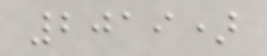2019)
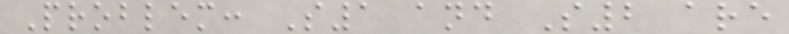Problem: S1 and S2 are
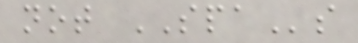not SPAs
